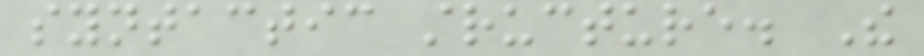syntactic structure. The
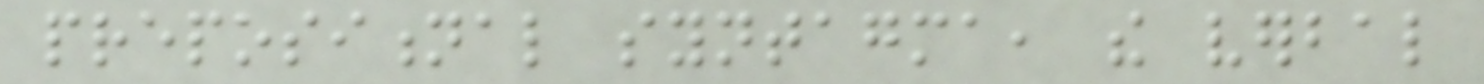prepositional syntagma, the verbal
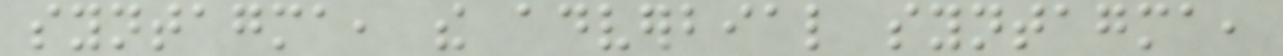syntagma, the adverbial syntagma,
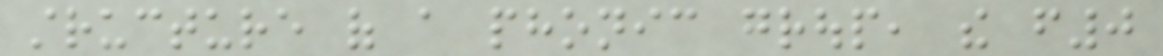structure of a phonic group, the f0
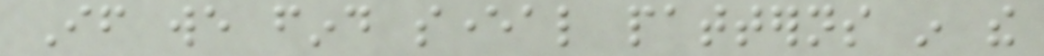If we find several patterns in the
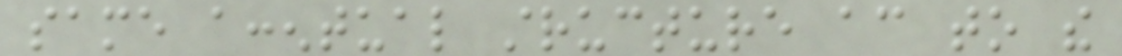same accentual structure according to the
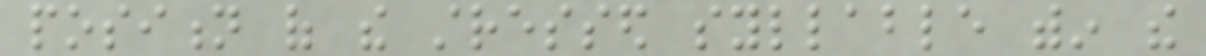position of the stressed syllable within the
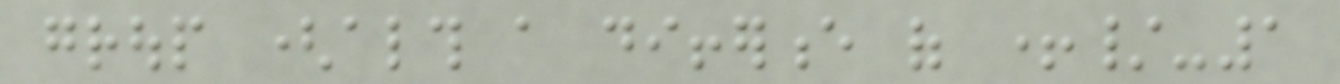group (although a difference of +/-1
